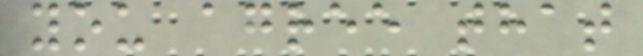you agree that
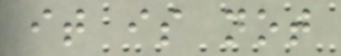it is not
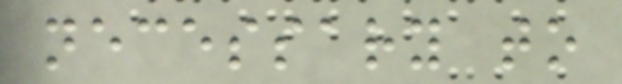necessary to
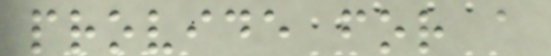provide for a
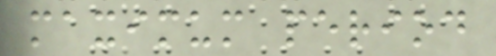maximum period
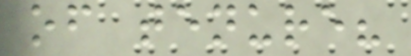of tenure?
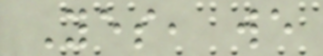Yes, we
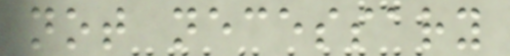not necessary
